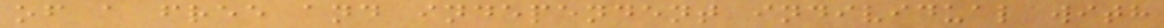of a free and independent individual with
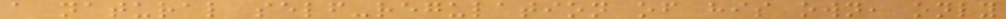a natural self-regulation of his own, only
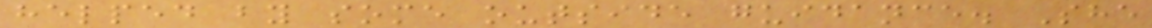helped by some outside guidance. She
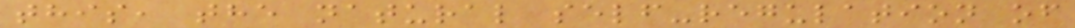this, the natural self-regulation of
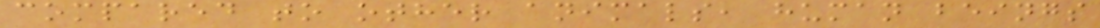compared to other animals, human beings
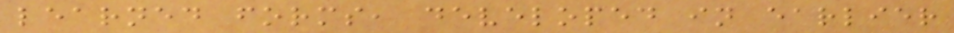learned forms, developed in earlier
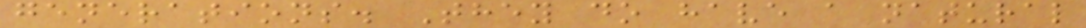generations. They do have a natural
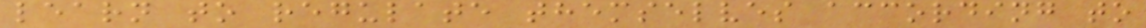learn to regulate themselves according to
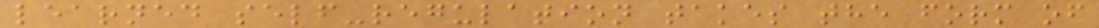learned self-regulation takes the form of
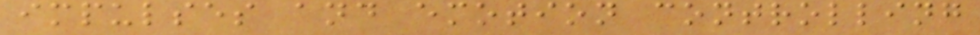impulses and emotion controlling
